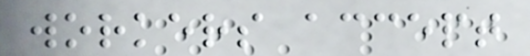workers accept
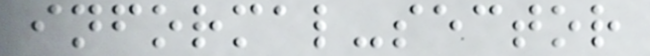informal-sector
